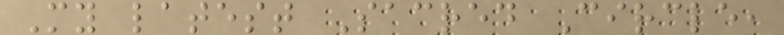My latest Sacred Circle,
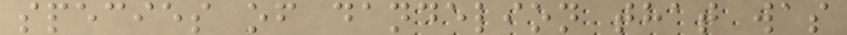species of dandelion that was
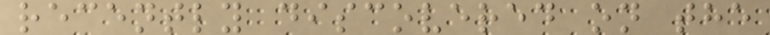recently discovered on the
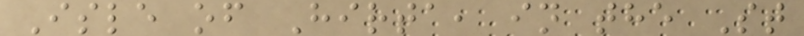Isle of Hirta, in the St
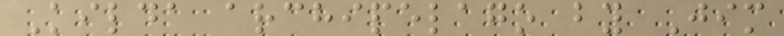Kilda archipelago by Jim
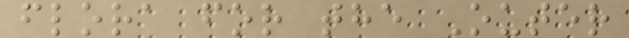flora for the Outer
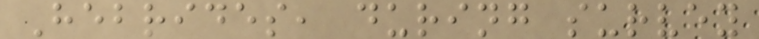Hebrides, during survey
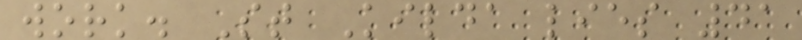work. St Kilda lies 41
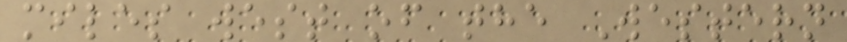miles west of the Western
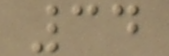34
